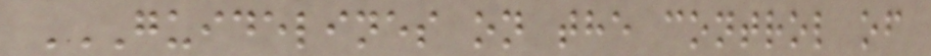GUIDELINES ON THE CONTROL OF
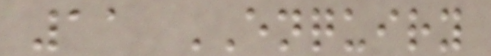11 ENQUIRY
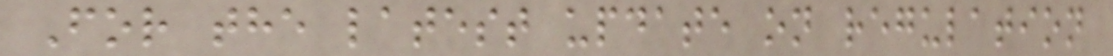For the latest update on regulation
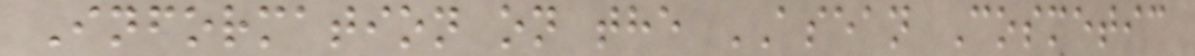Information on the ASEAN Cosmetic
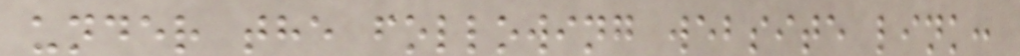under the following website link:
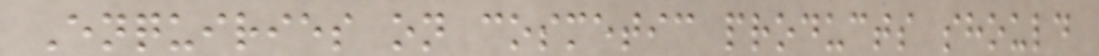Enquiries on cosmetic products should
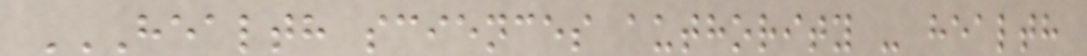HEALTH SCIENCES AUTHORITY - HEALTH
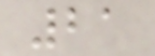21
